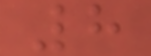8
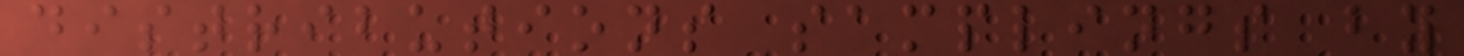distributions samplings by
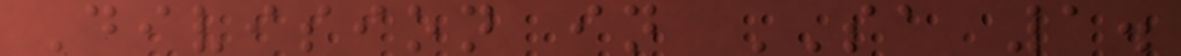Division in SA 1.
